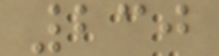230
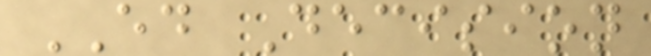ED Decision
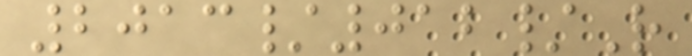2013/012/R
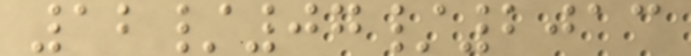12/07/2013
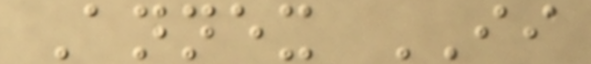Annex II
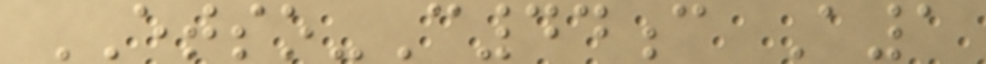ETSO-C44c A1
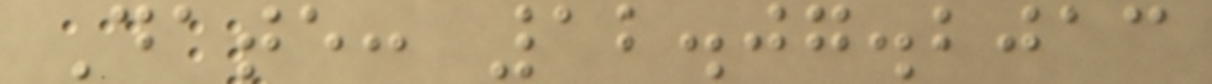Date: 12.07.2013
